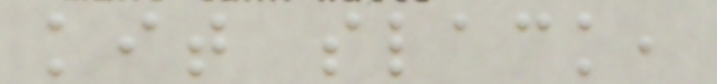kit slack,
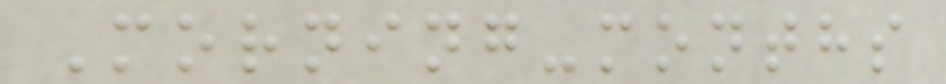Morning-months
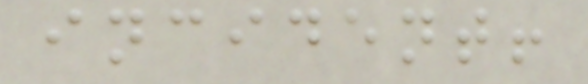incident!
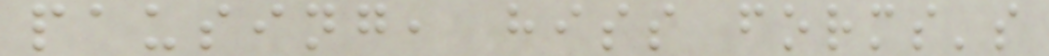pausing, hiss forms's
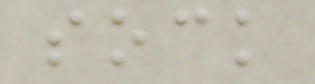sock
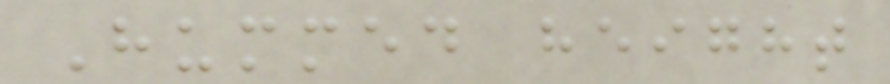Hummed height
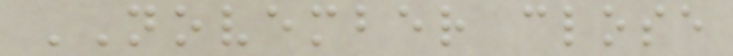NOVEMBER close
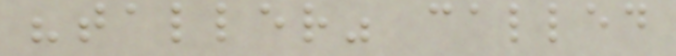"taller" called
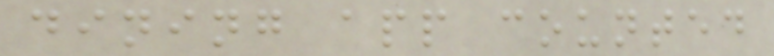dining app counted
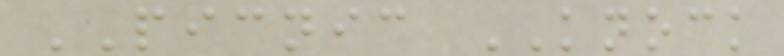PICNIC KNOCK
